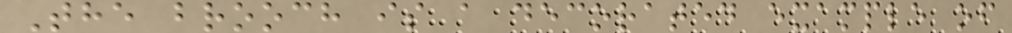The brooch is a decorated example of
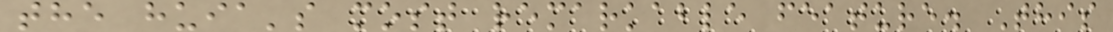the huia's most remarkable feature. This
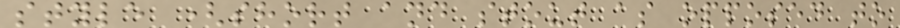style (short and stout as opposed to
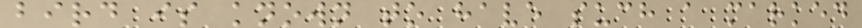bird is known to have such a marked
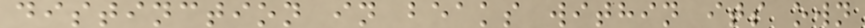distinction in beaks within its own
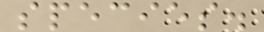species.
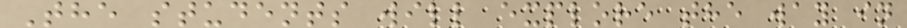The students will explore the way in
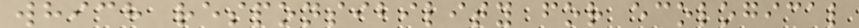which responsibility for ecological
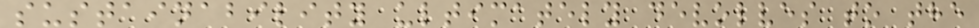sustainability ultimately devolves to the
